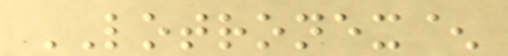LOTRONEX^
